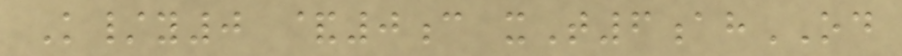K/y0 &0c xT6ahOD
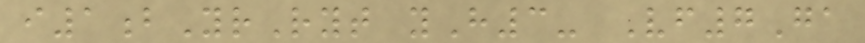i1bYrRyt yH3- Vf7Ga
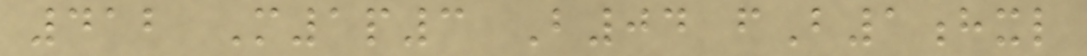412 M1p3 B04 fB1hxl
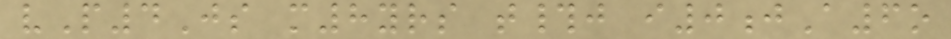vP4Js m8yrs t#j i0jA6o
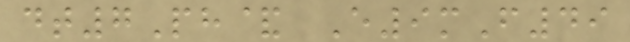dt7Ph& E9mF49
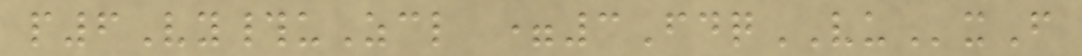p6Vy#uZcl =3FdqVUxF
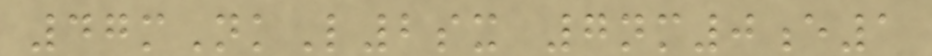47mNkL2sx 7nm0e1
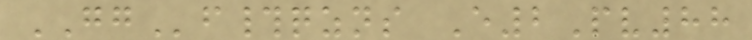GGf#qzns E2Pv88
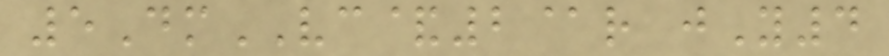5DmVC&2@r jY4
